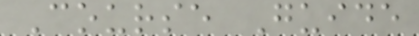Course Guide
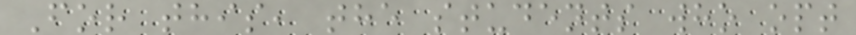For this, the students who opt
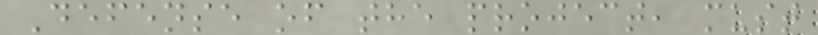Defense of the project, must
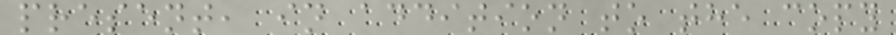present, in addition to the copy
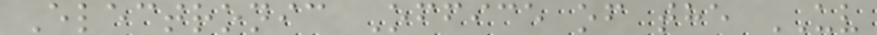Electronic Office of the UV
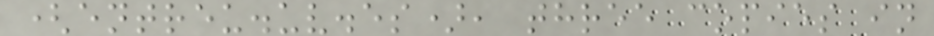(entreu.uv.es), three copies in
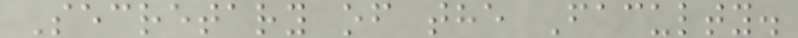Secretary of the Faculty.
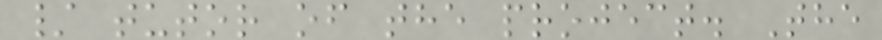/ tutor of the project. The
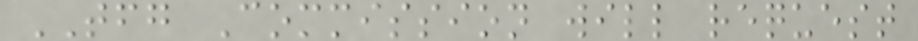TFG Commission will request
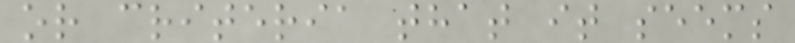or criteria that it seems
